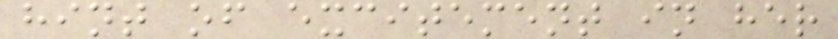hint of excitement in her
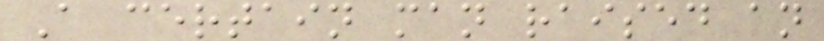A certain man raised an
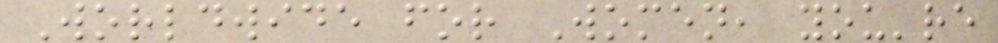Worldwide for Women, you're
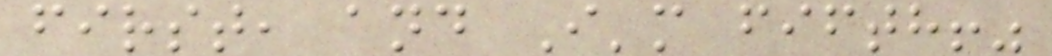first, and I'm fifth!"
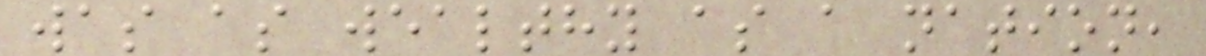was as wealthy as a nation,
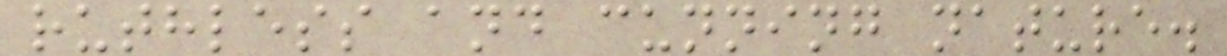ruthless and cunning nature.
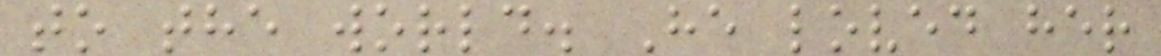to the world. He loved her
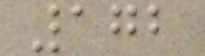172
